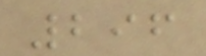296
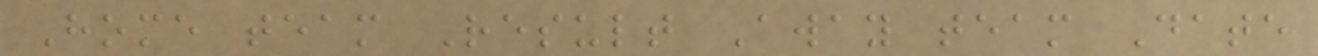Home team Result Away team Date
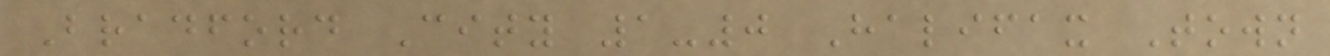Bradford City 1-0 Halifax Town
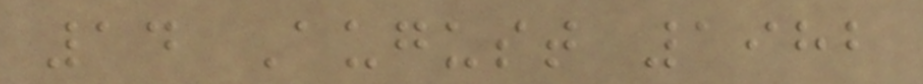14 August 1982
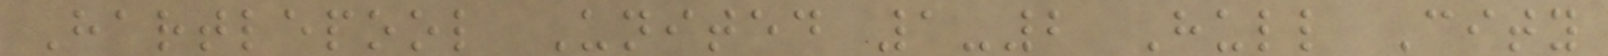Hartlepool United 1-2 Hull City
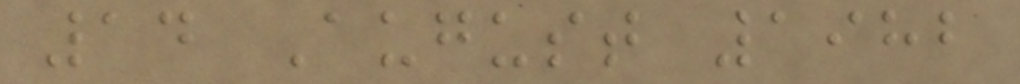14 August 1982
